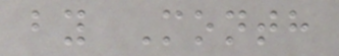by Month
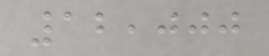12,000
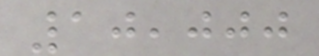10,000
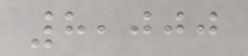8,000
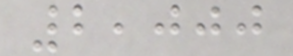2,000
